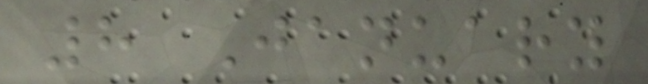8 January
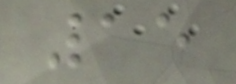15
